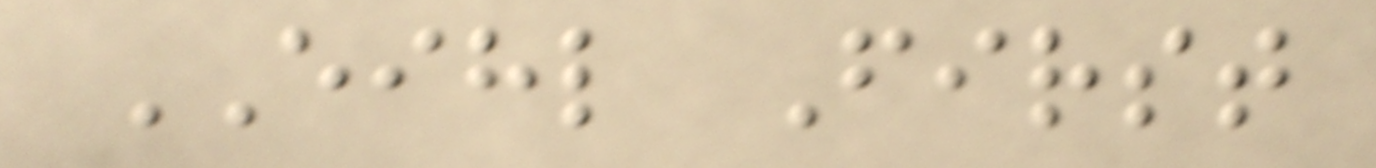EIHL First
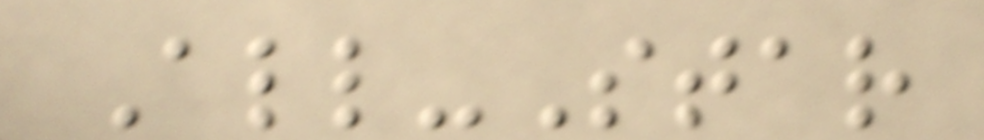All-Star
